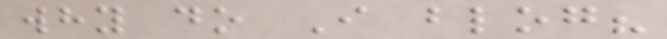why do I blog?
